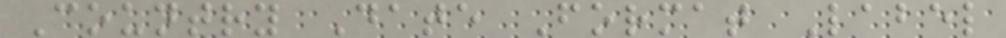Country Date Format Label
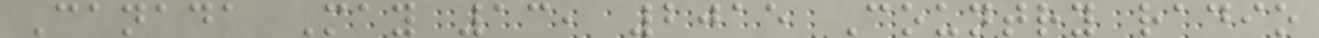Canada May 13, 2015 Country radio
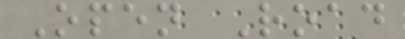Open Road
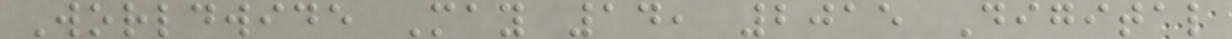Worldwide May 14, 2015 Digital
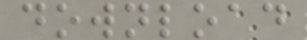download
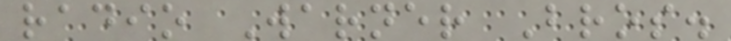radio Warner Bros.
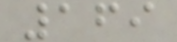169
